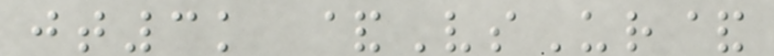jt3k &VsUr&
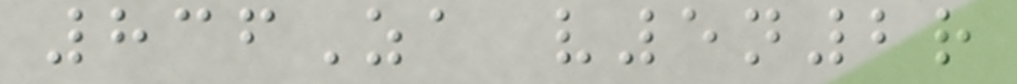836Za v5n2r
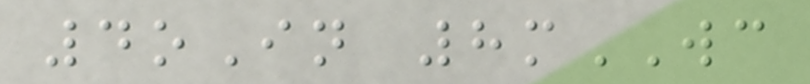4oIn 8mWC
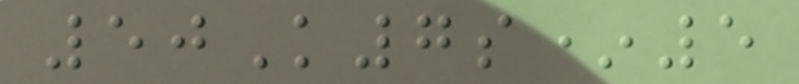50K7s*5
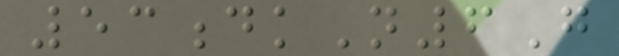53dkN6G
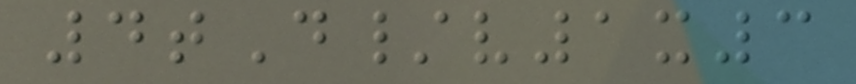4tD/v1x3
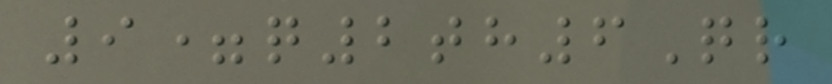9=q2th6Qr
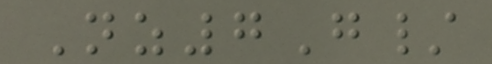Nz7G/
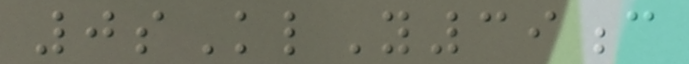0sKlY39c
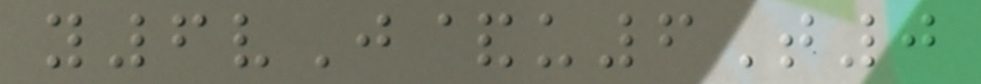y6vJ&u6T0
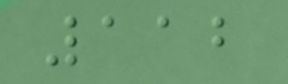112
